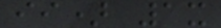ii) 1x
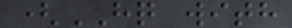(HQ with
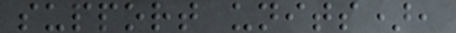support units),
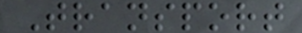Transport
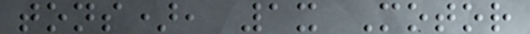tons), 1x Motor
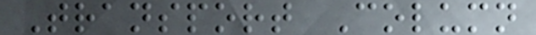Transport Column
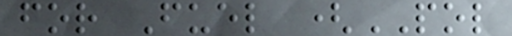for Fuel (POL
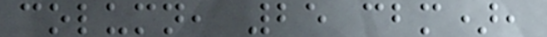column, 25 cbm),
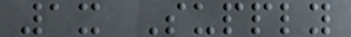1x Supply
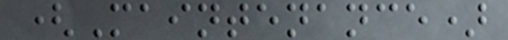(Maintenance)
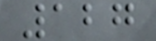127
